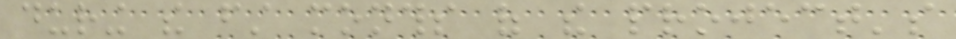during the first months of the project's
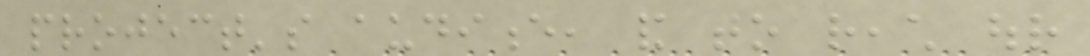project's audience, and to reach our
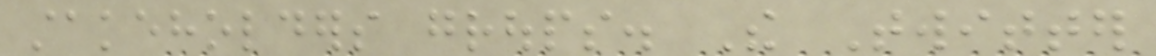stakeholders groups. The Twitter
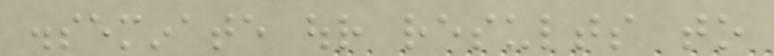disseminate our results to
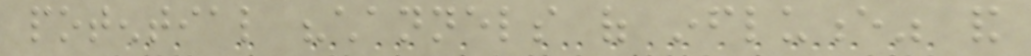potential "channels of influence" and
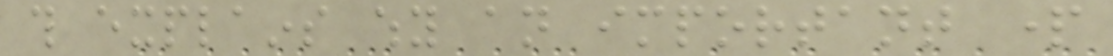this explains why an important part
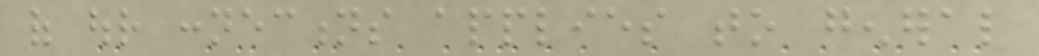of our connections applies to general
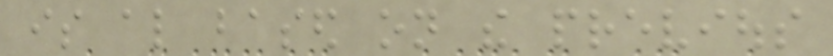is also based on the previous
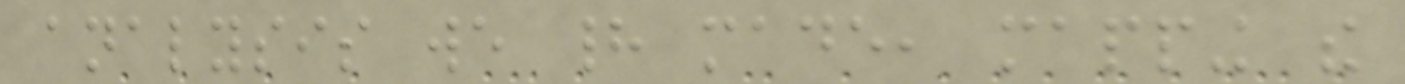analysis we had made, mapping the
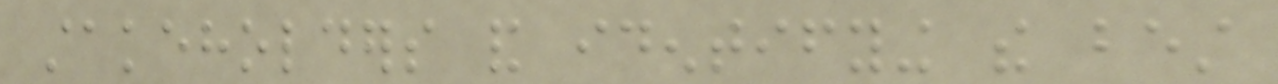stakeholders and identifying the best
